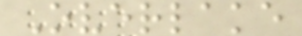Overlake
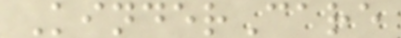KinderCare
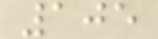105
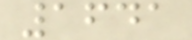1641
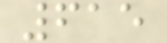615
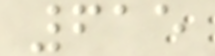615
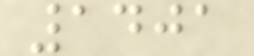1401
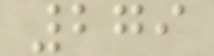279
